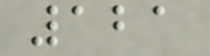121
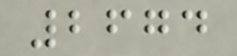2674
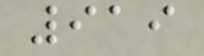919
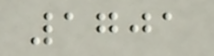1701
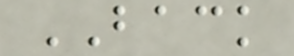BACK
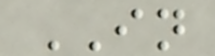IN
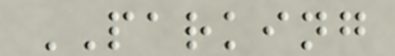PARKING
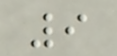9
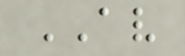AV
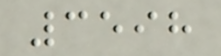3598
